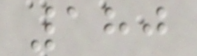180
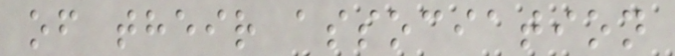of their association
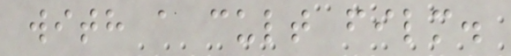with a cult film.
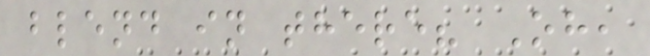blend in there? Oh,
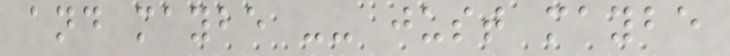and maybe -- just maybe
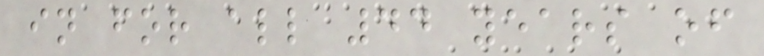in for all 44 years of
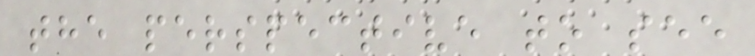the perspective to see
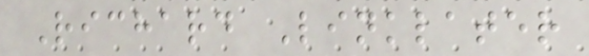Richard Linklater
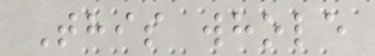This whole
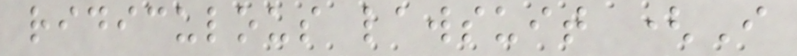ridiculous lawsuit (I
